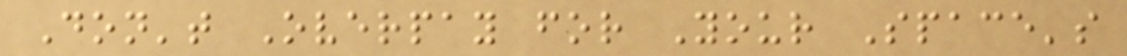Don't Overpay for Your Space's
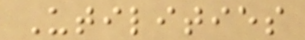Utilities
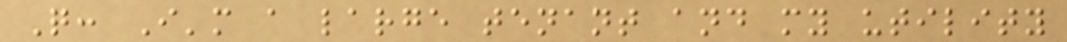Q: I'm a large tenant and my utility
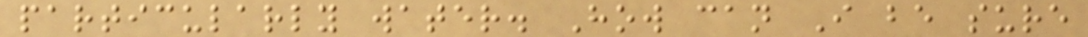particularly water. How can I be sure
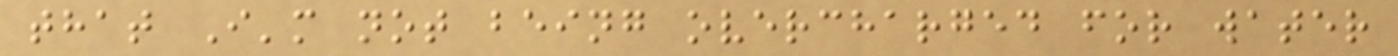that I'm not being overcharged for water
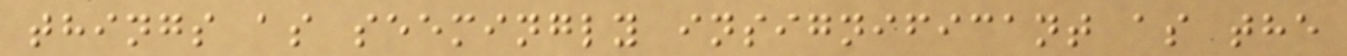things as seemingly insignificant as the
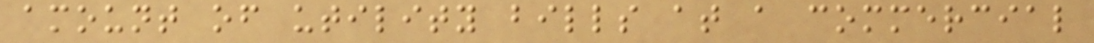amount of utility bills at a commercial
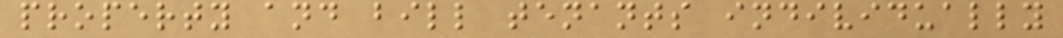property and bill tenants individually
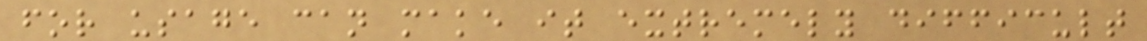for usage can make it extremely difficult
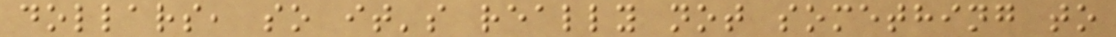dollars, so it's really not something to
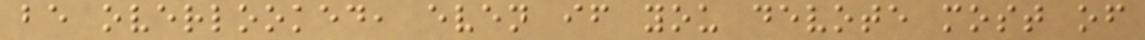be overlooked, even if you devote most of
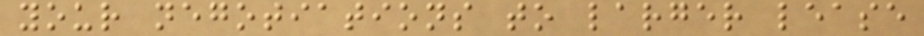your negotiations to larger lease
